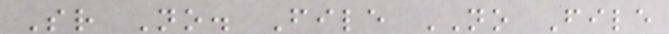Sr No. File NO File
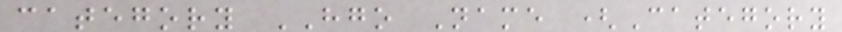category HGO Name (Category
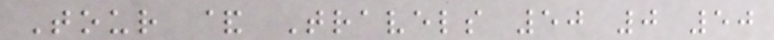Tour & Travels 50 0 50
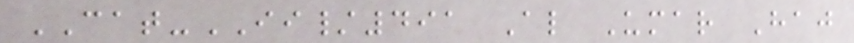CAT-II/491 Al Umar Haj
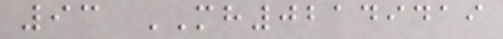93 MH02149419
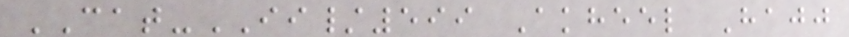CAT-II/599 Akheel Hajj
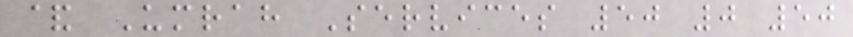& Umrah Services 50 0 50
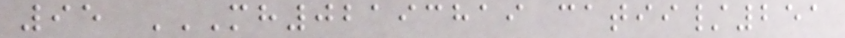95 MH02193819 CATII/251
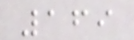169
